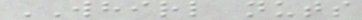WHIRL nuts
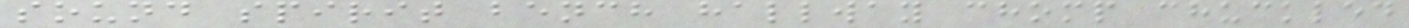sound spirit bench hallway chomp chuckled
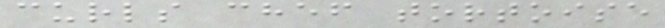curls chef tortoise
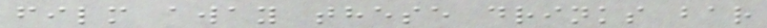film away these drinks bar
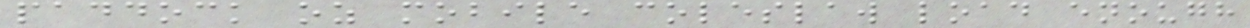paddock oz mobile coleslaw load enough
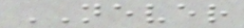NEVER
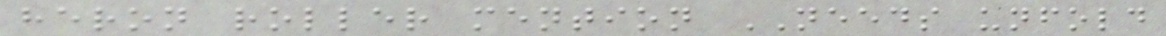heron roller mention NEEDS unfold
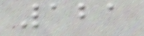121
